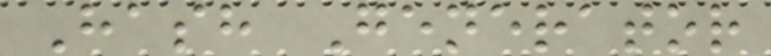Hash Generator
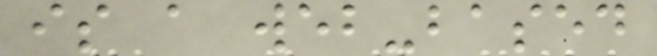is a web-based
